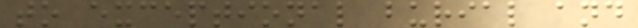to exceptional burial and
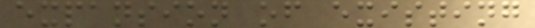expansion of existing
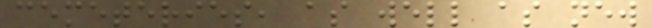cemeteries, as well as new
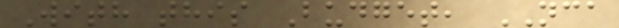With this Budget, NCA
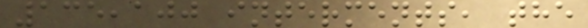135,100 interments, the
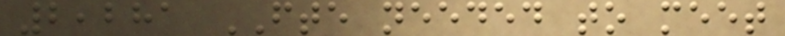2,281 FTE needed to meet
